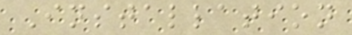Installation
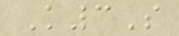K3S
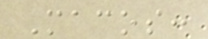Macos:
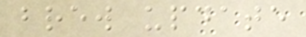brew update
